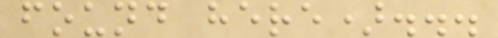found here)...
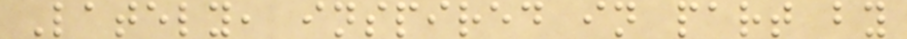Lately, inspired in part by
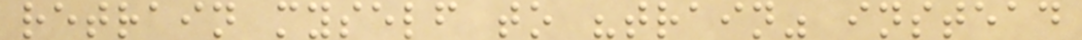retrain myself to "train" instead
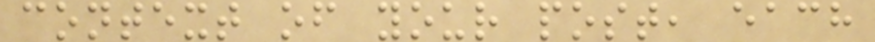context of your post, each
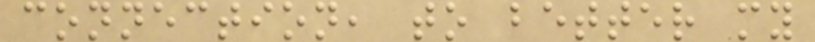connection, to better my
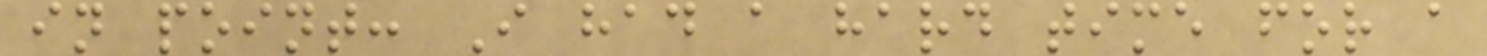in point: I had a hard time for a
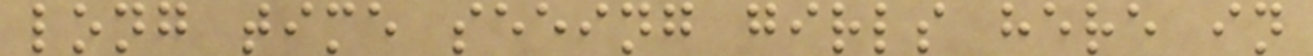long time seeing girls here in
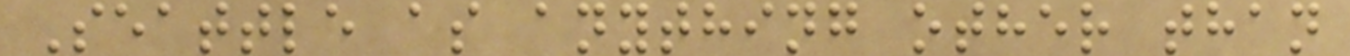Seattle as anything other than
